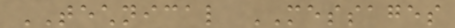TECHNICAL MESSAGES
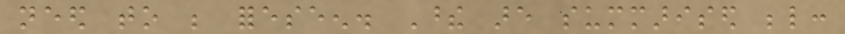need to be foreseen. These are summarised below:
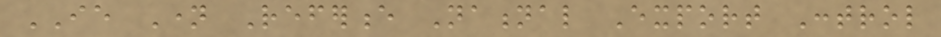IE Name Reference National Export Control
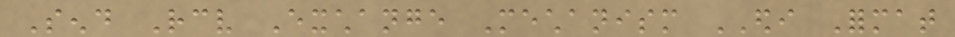Send Receive Exchange Mechanism EDI Format
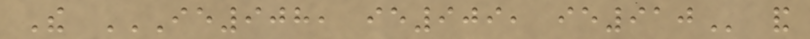The IE908, IE909, IE910 and
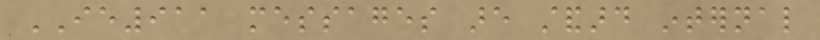IE911 messages are standard internal
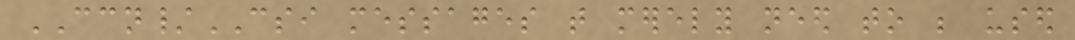CCN/CSI messages that merely need to be used
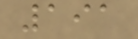191
